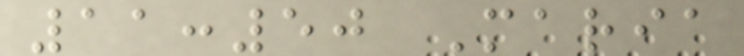11:50 Maria
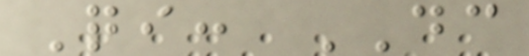Qi: DC
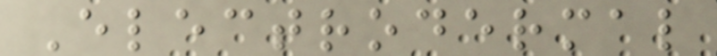Electrodermal
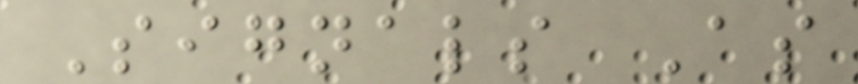Signals As
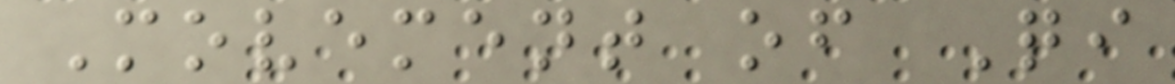Movement of Qi
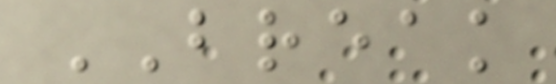BREAK
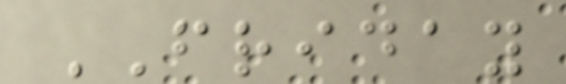FRIDAY
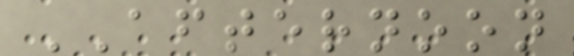AFTERNOON
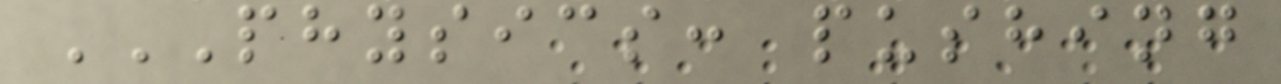PHYSICS: PUSHING
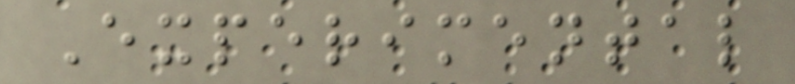Experimental
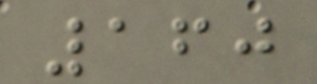160
